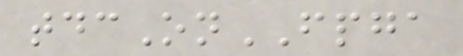tdcOnFPGA
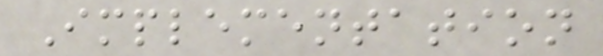Implementation
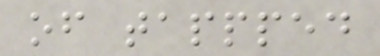of tappped
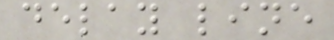delay line
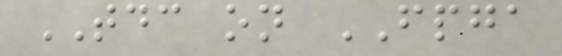TDC on FPGA
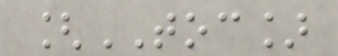[TOC]
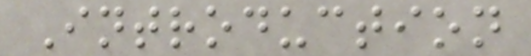Introduction
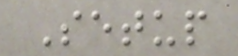Setup
